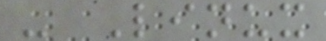- Linux
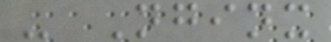- Nginx
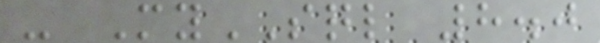- MySQL 8.0
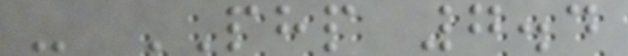- PHP 7.4
